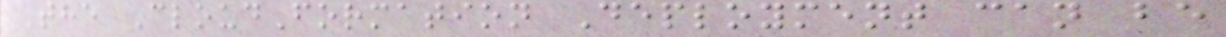The CloudFormation Deployment can be
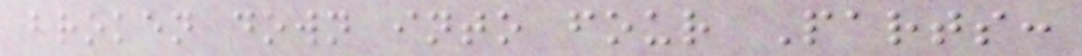broken down into four Parts:
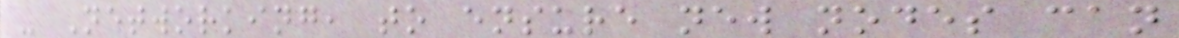- Networking, to ensure new nodes can
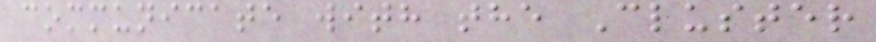communicate with the Cluster
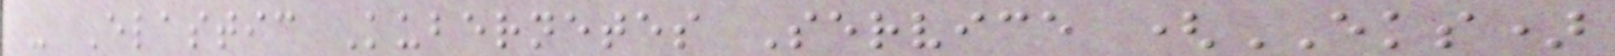- Elastic Kubernetes Service (EKS)
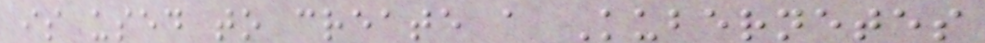is used to create a Kubernetes
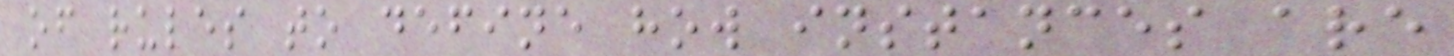of rules to define how instances are
